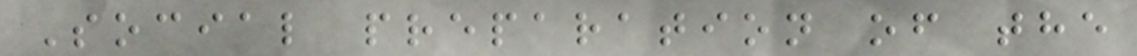Social preparation of the
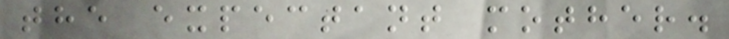the expectant mother.
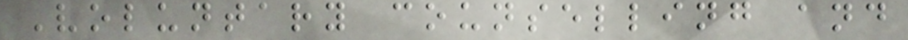Voluntary counselling and
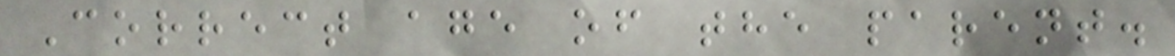Correct age of the parent.
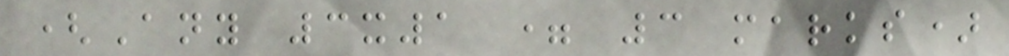(Any 3x1 = 3 marks)
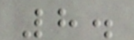8.
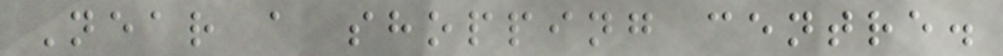Near a shopping centre.
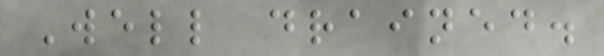Well drained.
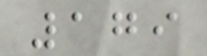179
